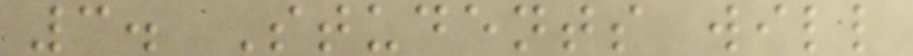3. Students will
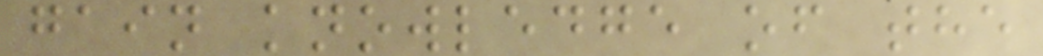gain knowledge of the
